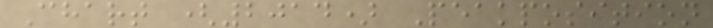Chart (2014) Peakposition
